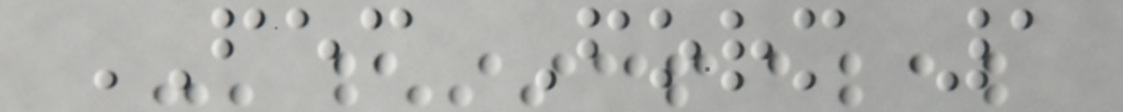FEC Form 1
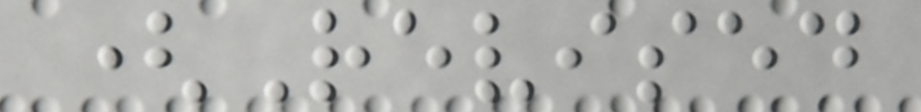(Revised
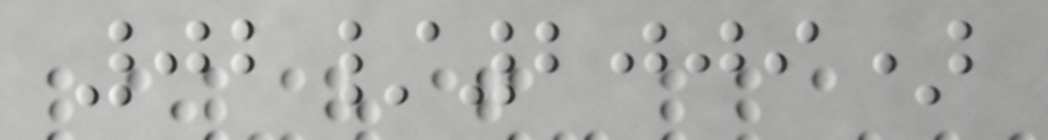02/2009)
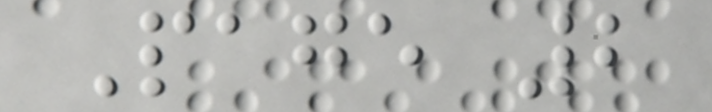Page 2
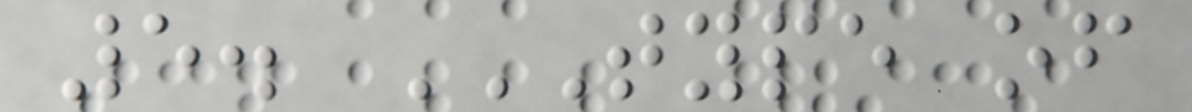5. TYPE OF
